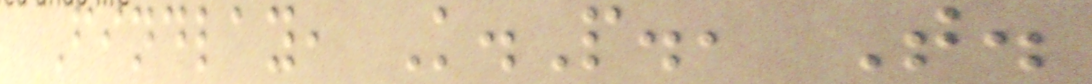Findlay, K.P., T.
